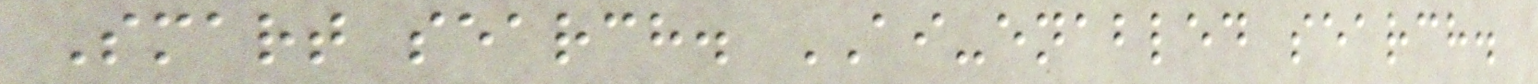Smart search. AI-enabled search.
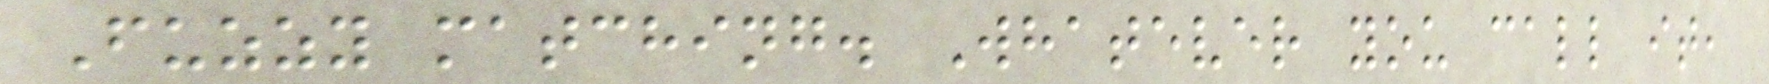Fuzzy matching. Whatever you call it,
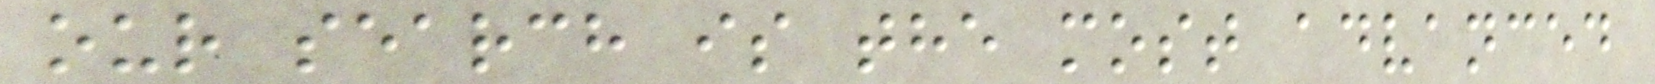our search is the most advanced
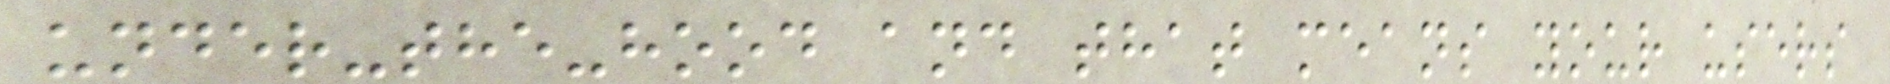under-the-hood and that means your users
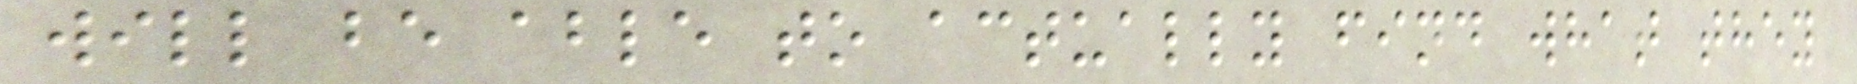will be able to actually find what they
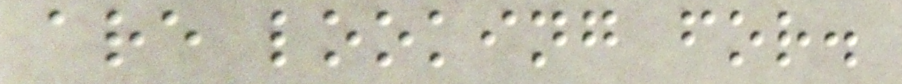are looking for.
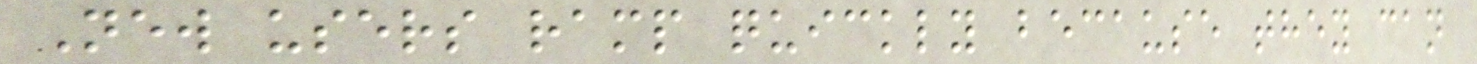New users ramp quickly because they can
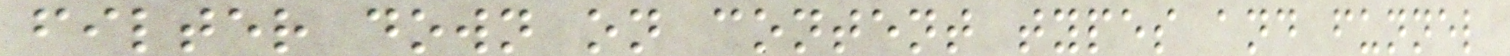filter down on content types and funnel
